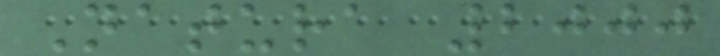Natura 2000
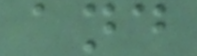and
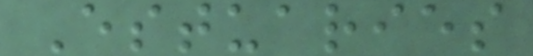Estuaries
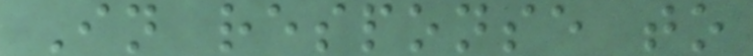In response to
